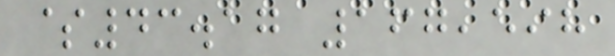$43.17 167,598
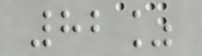82%
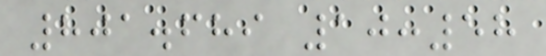801.689 10:58
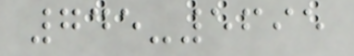745-5695
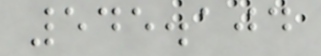545.104
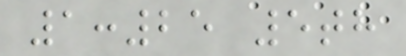1:25 5th
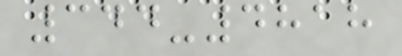344-4818
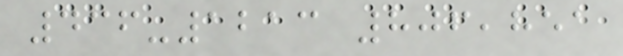436-1213 806,851
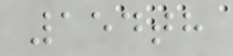154th
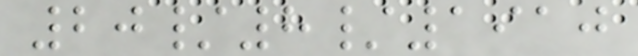20/8/1910
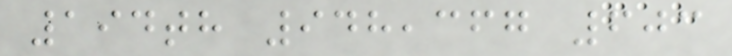194th 948,367 603
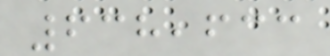638,633
